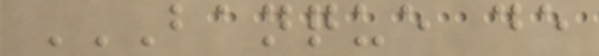BANQUE DE
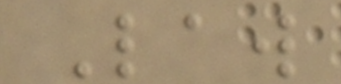Law
